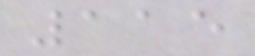115
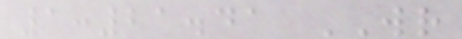1:21.41 WR
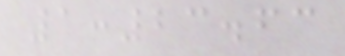1:23.63
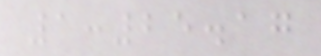1:25.17
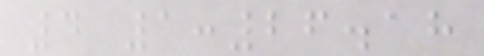4 1:26.18
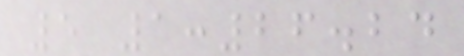5 1:26.24
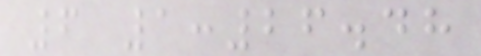6 1:26.48
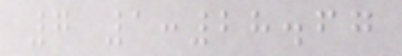7 1:28.67
